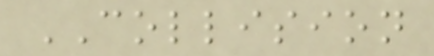COLLISION
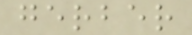gerber
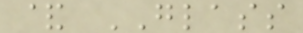& GLASS
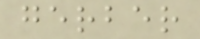gerber
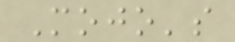Mojo's
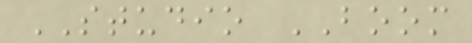STUDIO BOOM
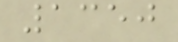1350
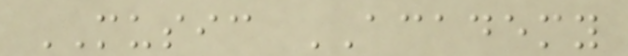MUSIC ACADEMY
